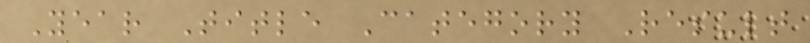Year Title Category Result
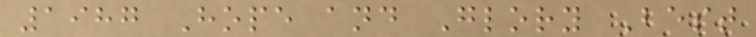1987 Hope and Glory Best
